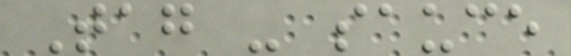Tag - sauce
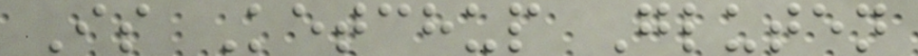Is Ketchup Gluten
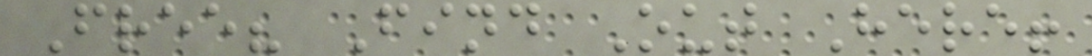Free? Find Out Here!
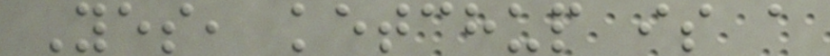Yes, ketchup is a
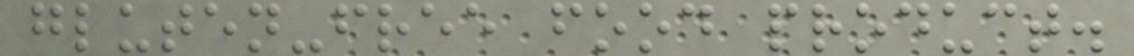gluten-free food product.
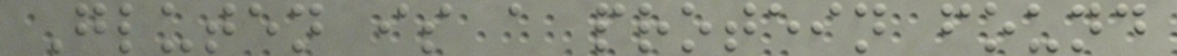Gluten is a protein found
